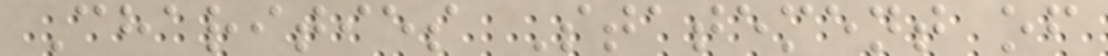Charities Statement of
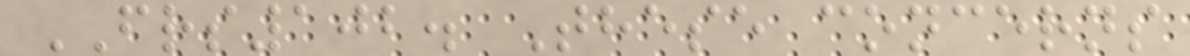FRS102. These concerns
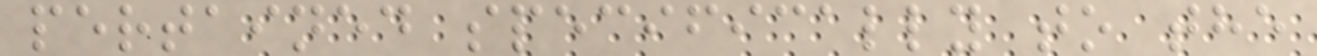pertained specifically to the
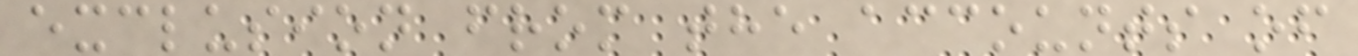exclusion from the accounts of
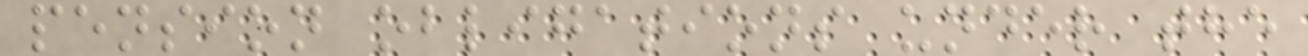pension obligations under the
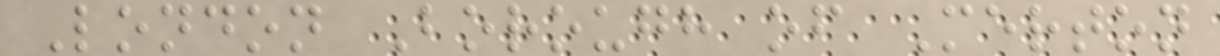London Borough of Merton
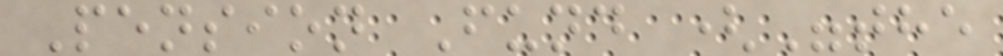Pension Fund ("the
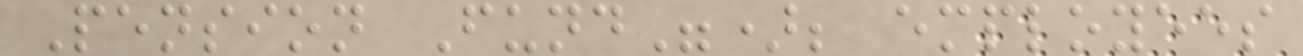Pension Fund"); employees
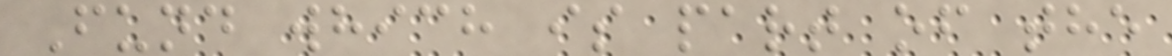Fund which is part of the
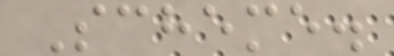Scheme.
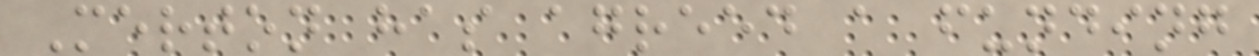Merton has agreed a funding
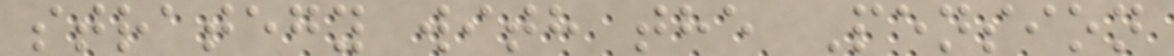strategy with the Pension
